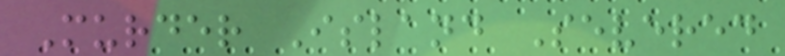Murder Island Severed
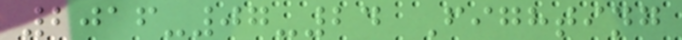2016-07-24 Fighting
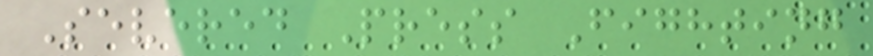Severed Press Fighting
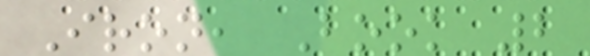Iron, Book 2
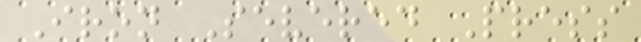Iron Severed Press
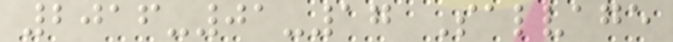2016-01-17 Salvage
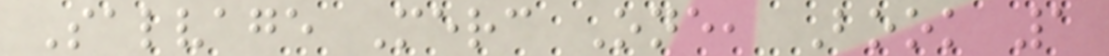Salvage Merc One, Book 1
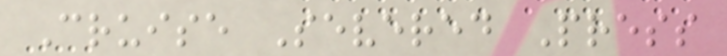Cruise Severed Press
